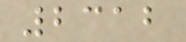2312
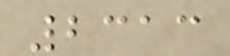2313
